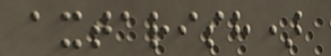axtarish)
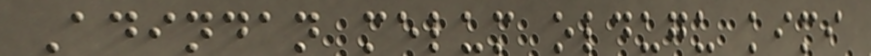Adindan melum oldugu kimi
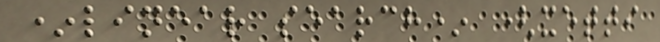*linear search* (xetti
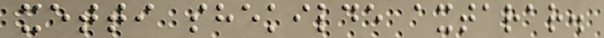xetti shekilde axtarar.
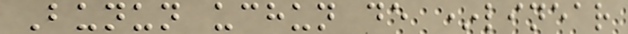Bunun uchun de *linear
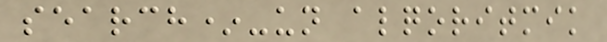search*-un alqoritmik
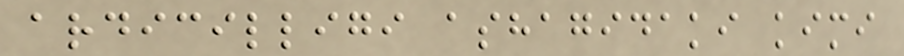ardicilligi ashagidaki kimi
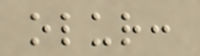olur:
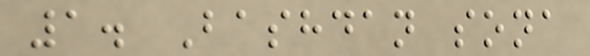1. Bashdan sona
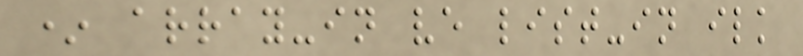* array-in ve list-in ilk
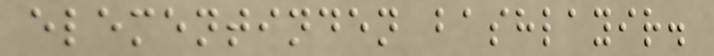elementinden bashlayir.
